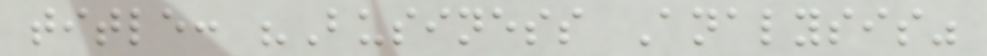title: "Business Analysis"
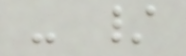- /
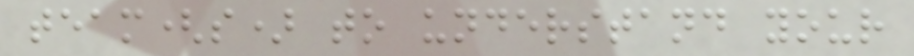team(s) to understand your
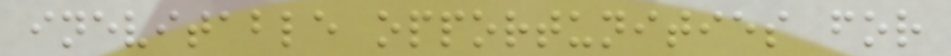inevitable opportunities for
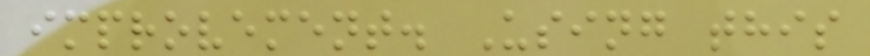improvement. Using this
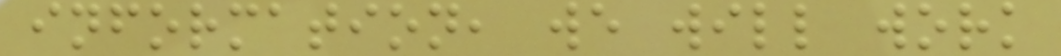information, we will work
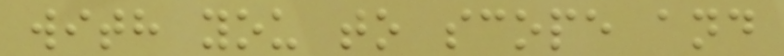with you to scope and
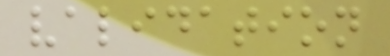validation
